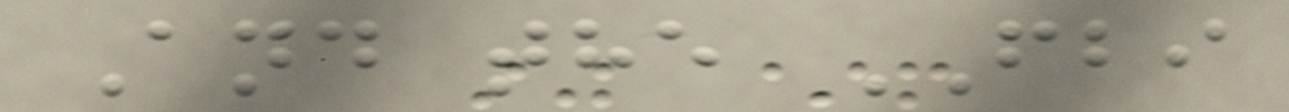And the FBI
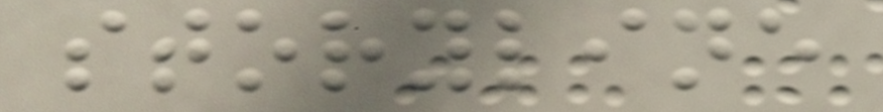storyline
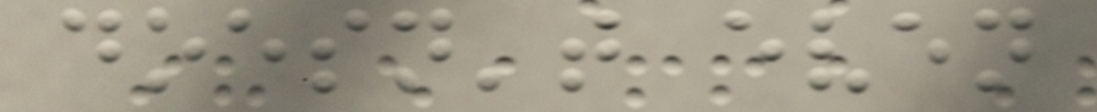doesn't even
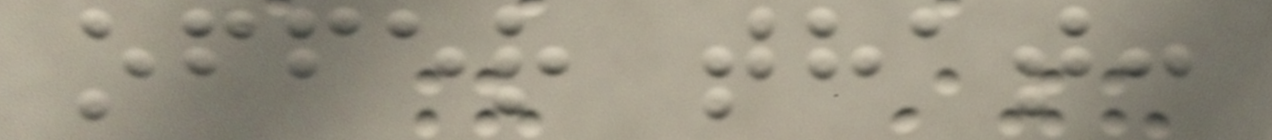offer that:
